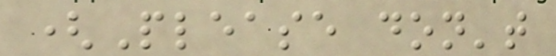(Please don't
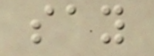say
